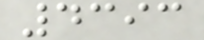4393
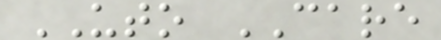UTO CARE
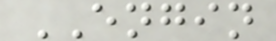ENGIN
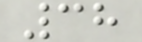38
